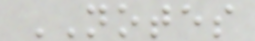NOTES
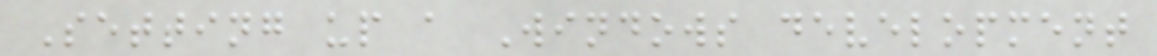Setting up a Windows development
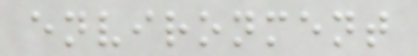environment
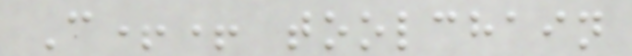C++ toolchain
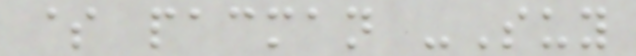$ pacman -Suy
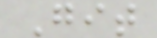Git
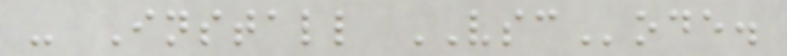- Install VSCode.
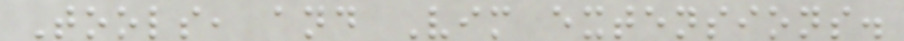Tools, and Vim extensions.
